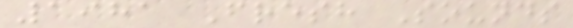1981 Fresh Sounds
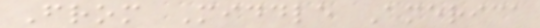From Middle America
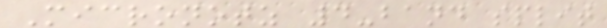Micronotz 4-band split
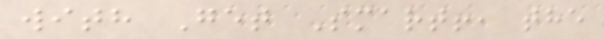with Get Smart!, the
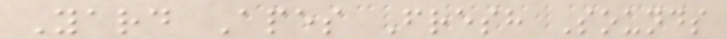Yard Apes Fresh Sounds
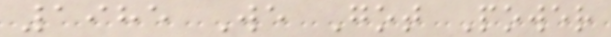1985 We Got Power
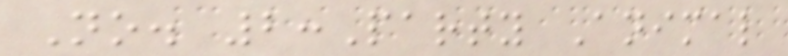No. 2:Party Animal
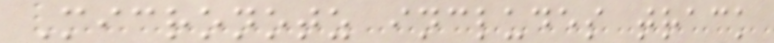Micronotz includes track
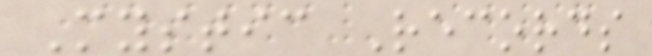Mystic Records
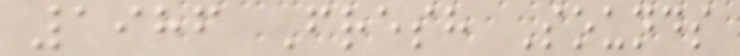1986 Fresh Sounds
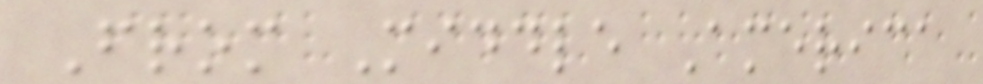From Middle America
